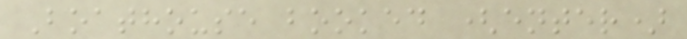Boathouse booked (enter)
